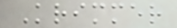Krimmer
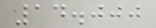14.000
